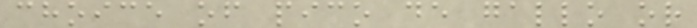choice of pico de gallo or
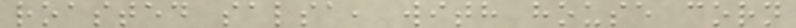roasted salsa, with house corn
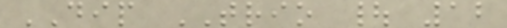DIP TRIO | 12
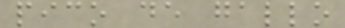pico de gallo
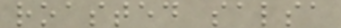roasted salsa
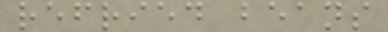refried beans
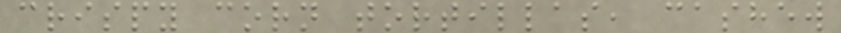crispy corn tortillas, cashew
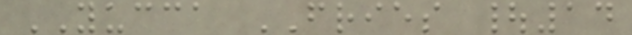YUCCA FRIES |14
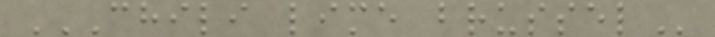CHILI LIME BRUSSEL
